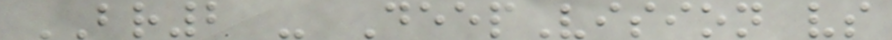BR2 - DeepVision vs
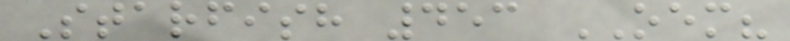Starfish 453 OEM?
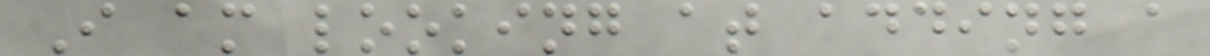I am looking at adding a
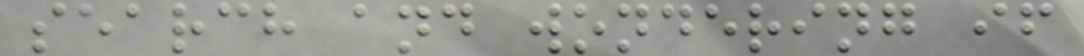search and wondering if
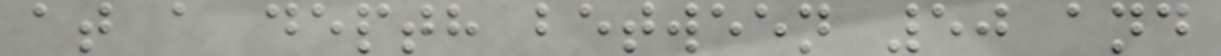at a depth between 50 and
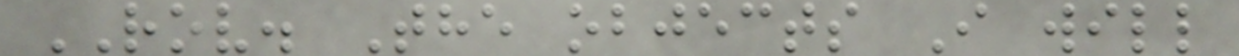ROV. The objects I will
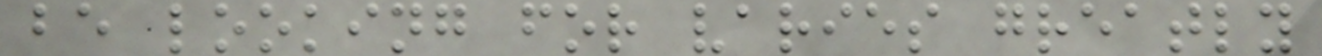be looking for varies greatly
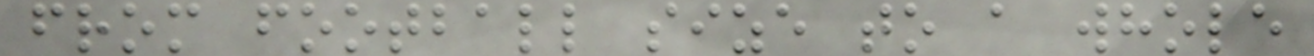from football size to a whole
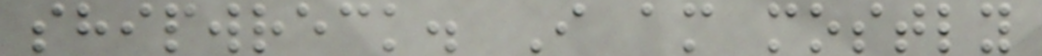shipwreck. I am mostly
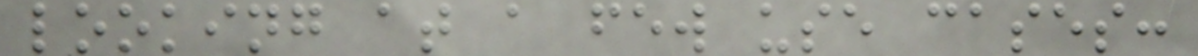looking at a few use cases:
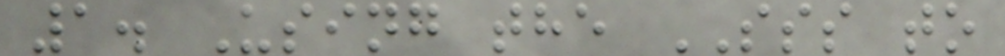1. Using the SSS to
